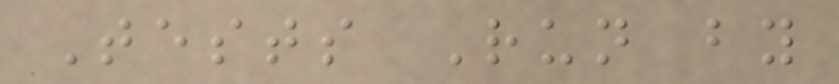Tests Run by
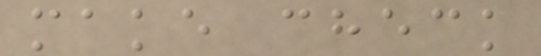make check
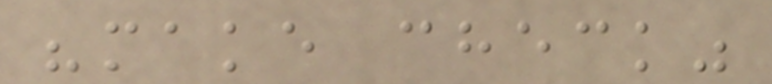"make check"
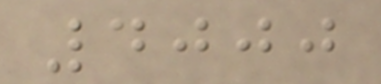4000
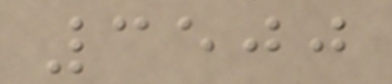3500
